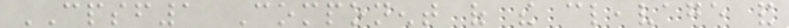CPSF1 Component of the cleavage and
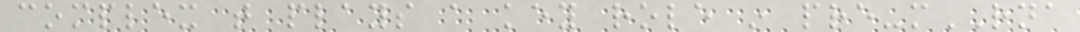complex that plays a key role in pre-mRNA
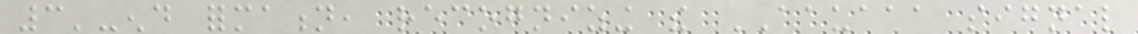3'-end formation, recognizing the AAUAAA signal
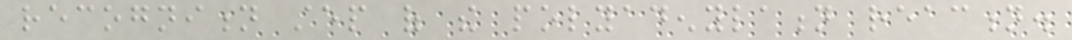recognition step of the polyadenylation reaction.
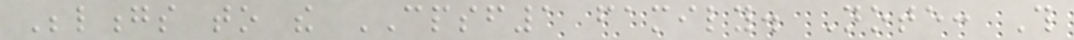Belongs to the CPSF1 family. Note: This
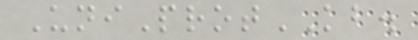UniProtKB.
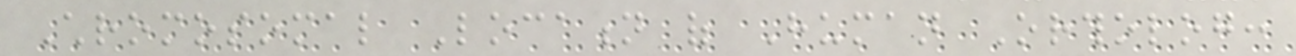Chromosomal Location of Human Ortholog:
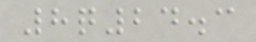8q24.3
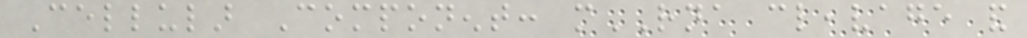Cellular Component: mRNA cleavage and
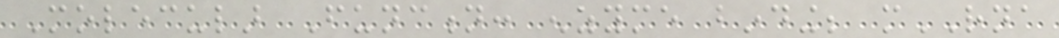Molecular Function: enzyme binding; mRNA
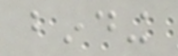binding
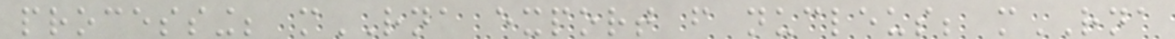processing; mRNA export from nucleus; mRNA
